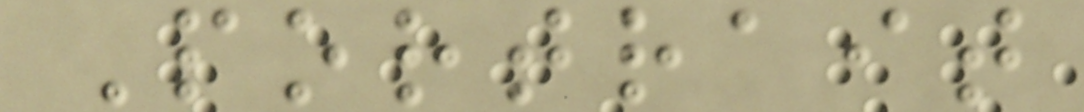Portrait
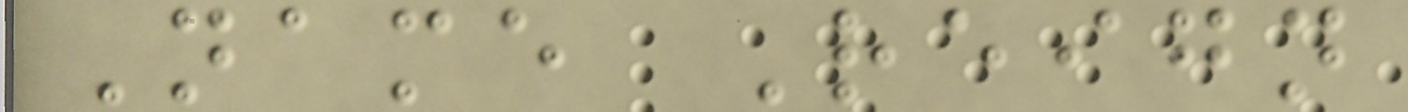Name Reign
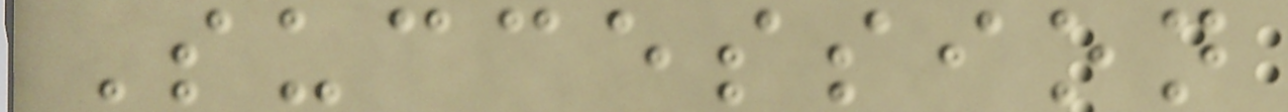Succession
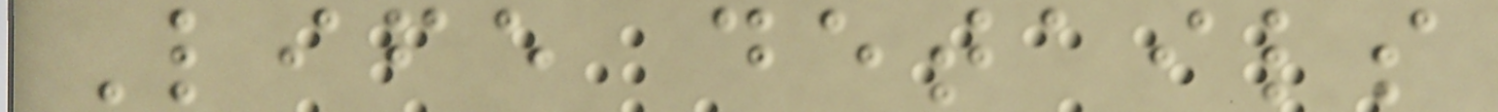Life details
